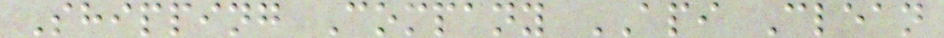Shipping Company API Clean
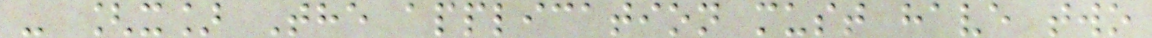- [x] The application must have two
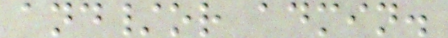and/or admin.
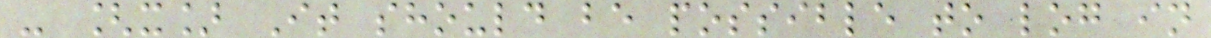- [x] It should be possible to log in
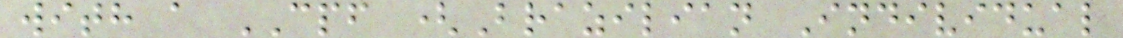with a CPF (Brazilian Individual
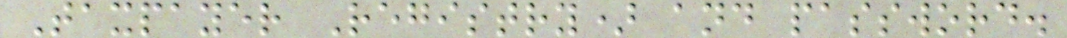Taxpayer Registry) and password.
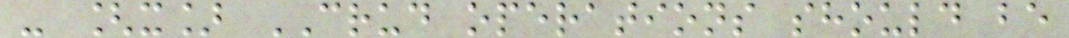- [x] CRUD operations should be
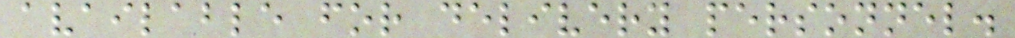available for delivery personnel.
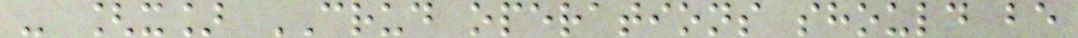- [x] CRUD operations should be
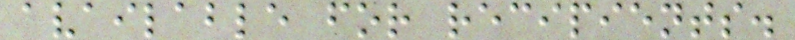available for recipients.
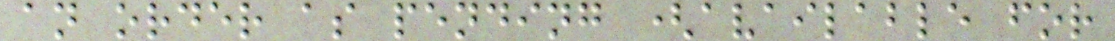an order as pending (available for
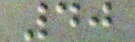40
